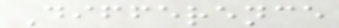Difference
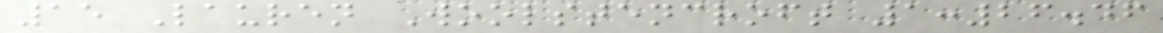15 Lauren Woolstencroft 1:26.46
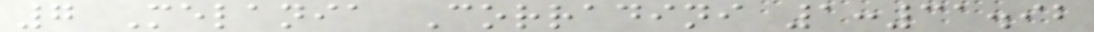7 Melania Corradini 1:31.92
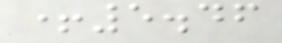+5.46
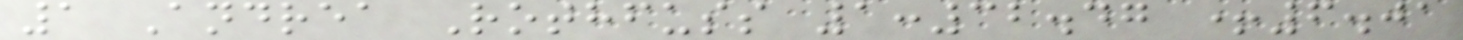1 Andrea Rothfuss 1:32.47 +6.01
